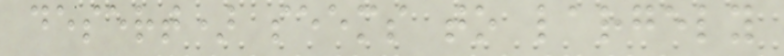desert) seems to largely
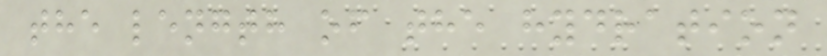the length of the hydration
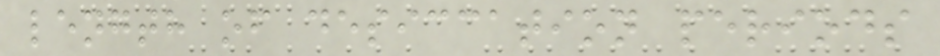length of desiccation periods
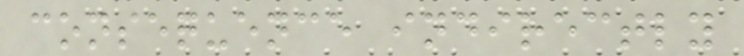consequence indirectly
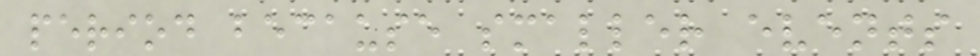period because smaller events
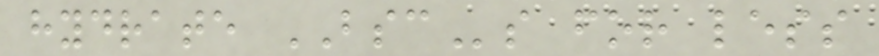hydrate BSCs for less
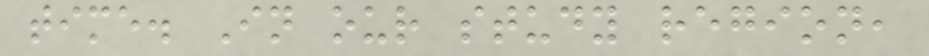time. In our study region,
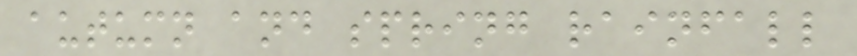autumn and spring rainfall
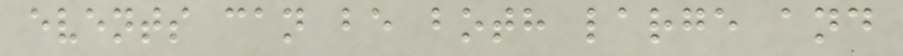events can be both large and
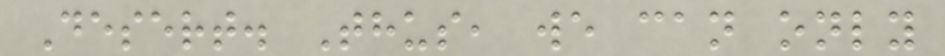Desert. Thus, we can only
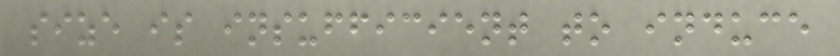size is insufficient to induce
